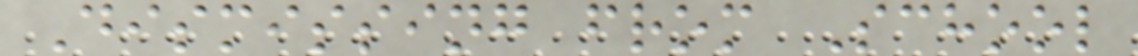Dismissing from School
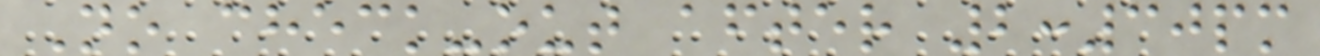No check-out after 2:30pm
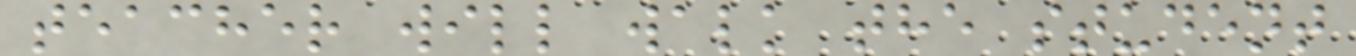teacher will walk the student
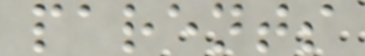parents
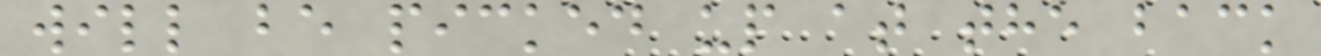will be picked up at the back
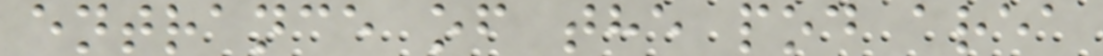entrance of the pod area
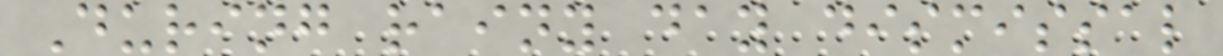During rainy day dismissal
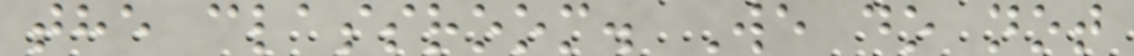the classroom. We do not
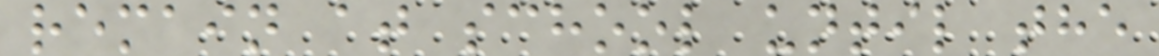remain at school until the
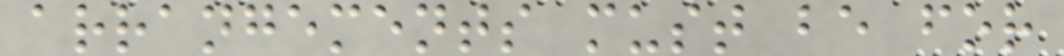arrangements must be for
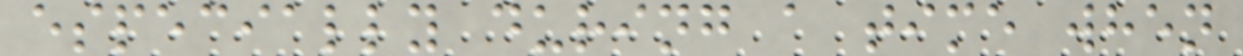especially during a time when
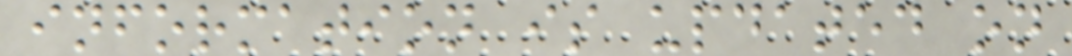information is updated on
